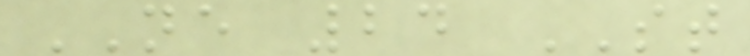NE 24 ST
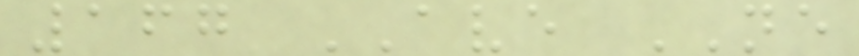167 AVE NE
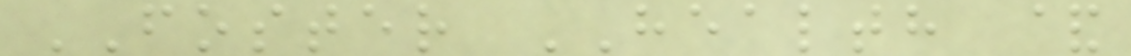FOSTER HEALTH &
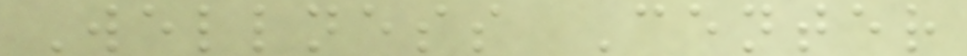Wellness Center
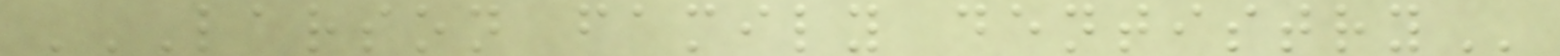LARSON FAMILY DENTISTRY
